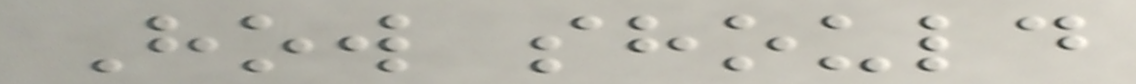How should
